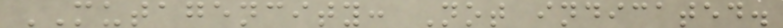MUTAGENCITY: Not indicated.
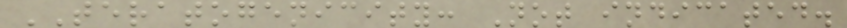TERATOGENICITY: Not indicated.
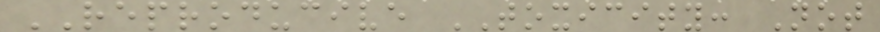REPRODUCIVE TOXICITY: Not
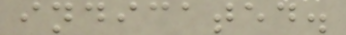indicated.
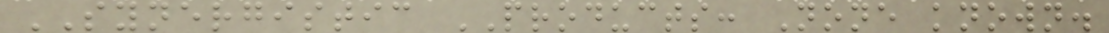SYNERGISTIC PRODUCTS: None known.
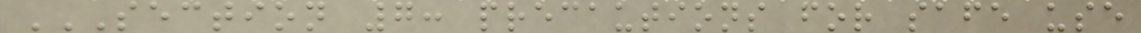SECTION 7: PRECAUTIONS FOR SAFE USE
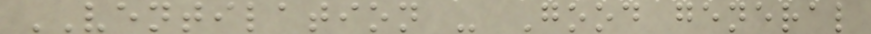VENTILATION - Good general
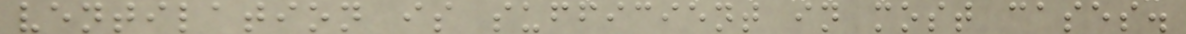ventilation is sufficient in most cases.
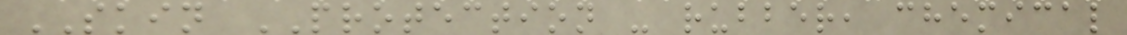SKIN PROTECTION - rubber, chemical
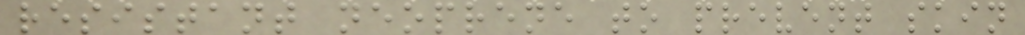resistant neoprene to prevent skin
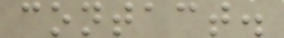contact.
